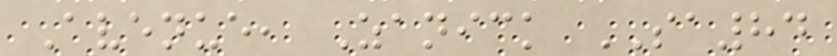Avenue, Zanick SA84
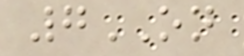7ON
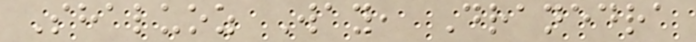Shaluoz Way, Dranedra
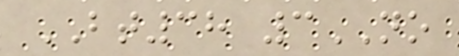BT38 3NO
